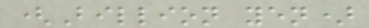(Billion yen)
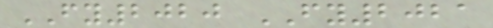FY2020 FY2021
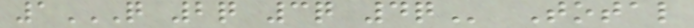1Q 2Q 3Q 4Q Total
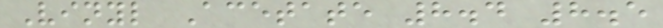Vinyl Acetate 8.4 8.5
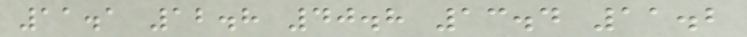11.1 12.8 40.8 13.4 11.2
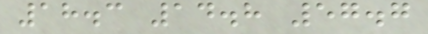18.3 14.8 57.7
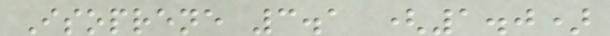Isoprene 3.1 (1.0)
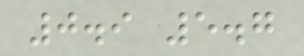0.9 5.7
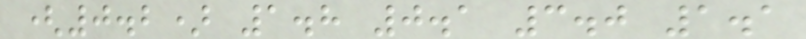(0.2) 1.8 0.1 3.0 1.1
